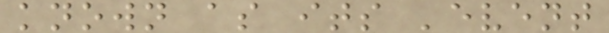known as its 'event
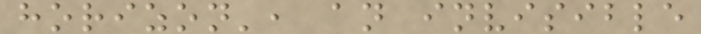horizon', an invisible
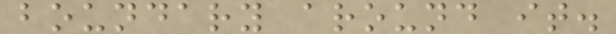boundary around it.
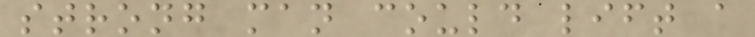strong man could lift a
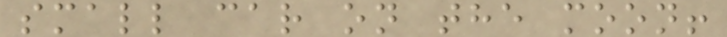small car on the moon!
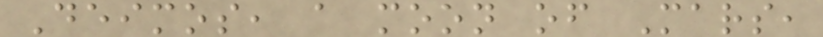Deimos, a moon of Mars,
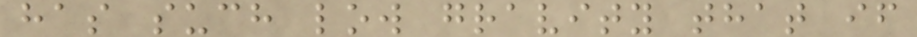has such low gravity that if
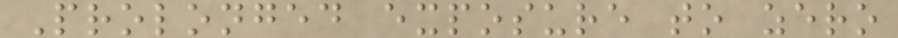Prolonged exposure to zero
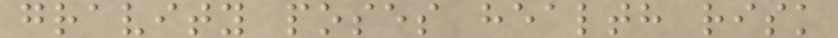gravity poses health risk
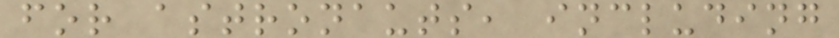for astronauts, including
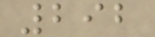292
